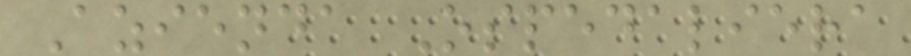Azienda Ospedaliera
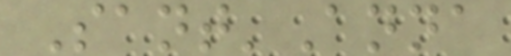Sant'Anna
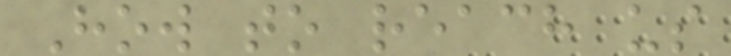How to reach us
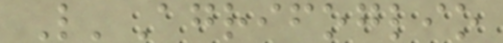L'Agrifoglio
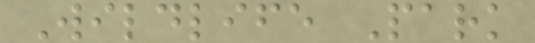Wildlife Park
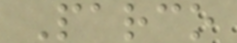Parco
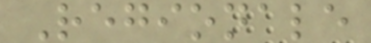Regionale
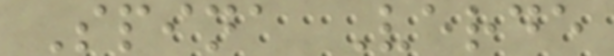Spina Verde
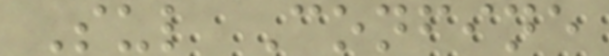Sul Confine
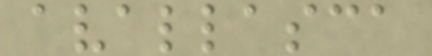avallasca
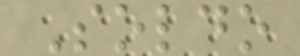Soldo
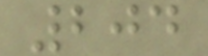204
